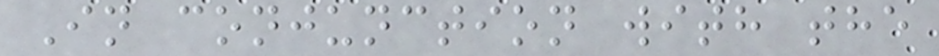In conjunction with the
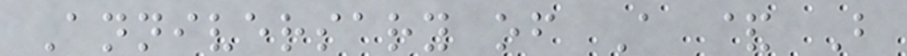Anniversary of A & B
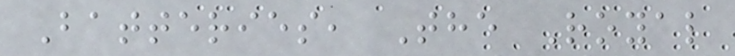Batteries, The Royal
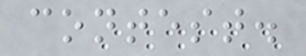contest.
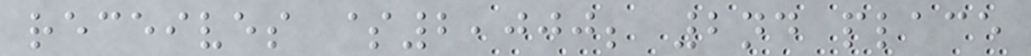receives $2,000; 2nd place
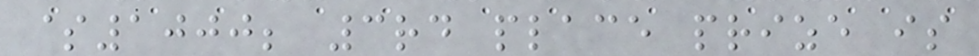$1000; 3rd place prize is
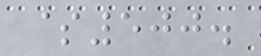$500.
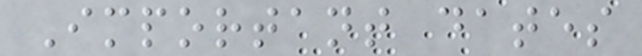Important dates
